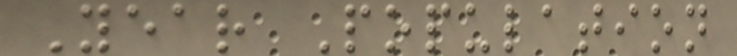Year Population
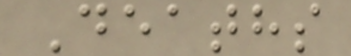Deaths
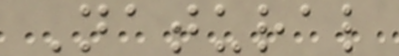Natural
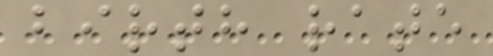birth rate
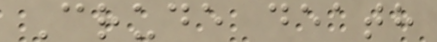Crude death
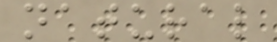natural
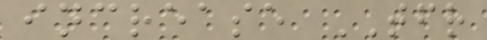increase TFR
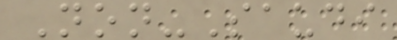Non-Saudi
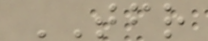TFR
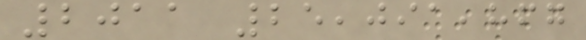2011 25,091,867
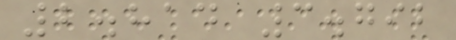2.814 3.792
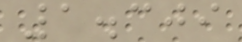1.309
